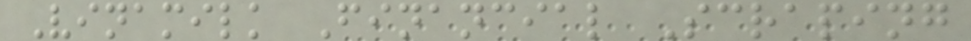Vinamilk Financial Scraping
